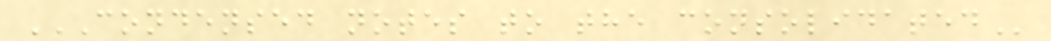CONDENSED NOTES TO THE CONSOLIDATED
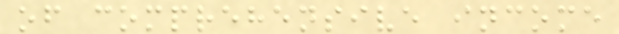of comprehensive income
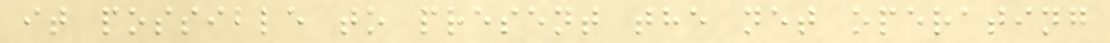it possible to present the net operating
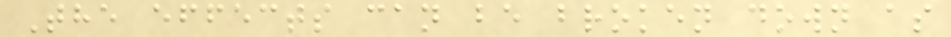The effects can be broken down as
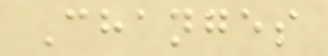Changes
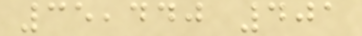35,440 401
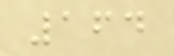164
